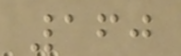160
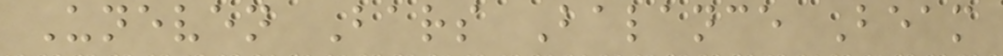Uneven Bars Balance Beam
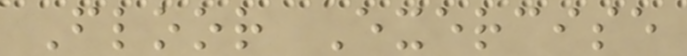Floor Exercise
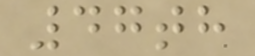47th
